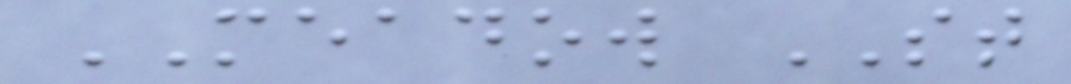MEADOW ST
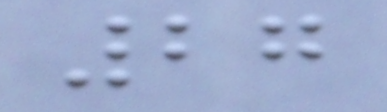27
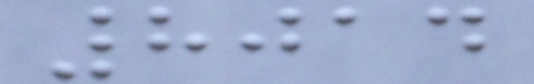8014
